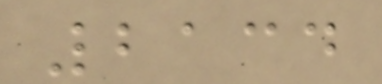2134
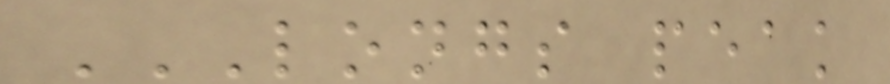LONGS PEAK
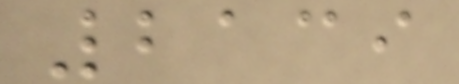2139
